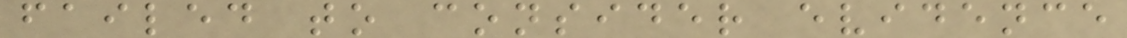failed to consider evidence
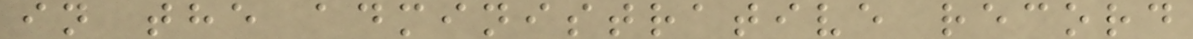in the administrative record
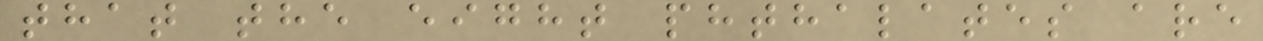that the eight phthalates are
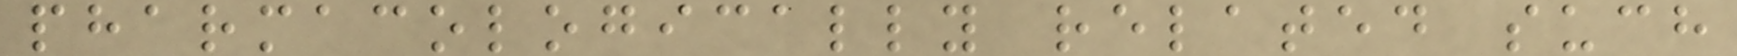pharmacologically related such
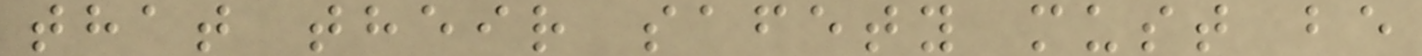that their safety must be
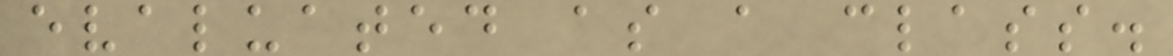evaluated as a class.
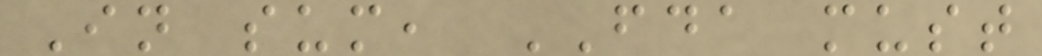In sum, FDA must
